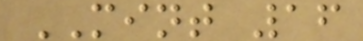MINT 16
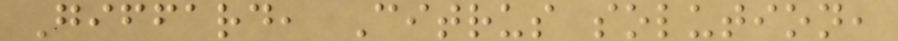Giffard, Citrus solution,
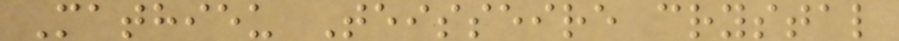Mathieu Teisseire crystal
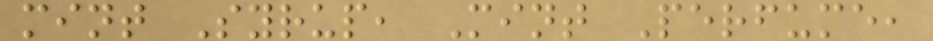mint Syrup, Mint Perfume,
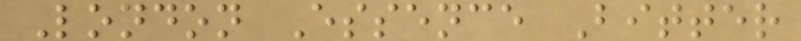London Essence Bitter
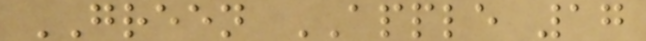GREEN APPLE 17
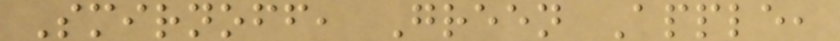Smirnoff, Green Apple,
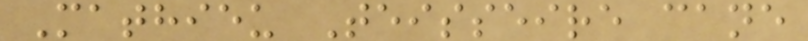Mathieu Teisseire cane
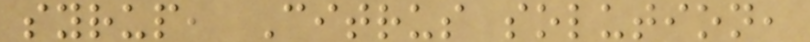syrup, Citrus solution,
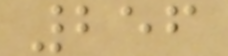256
